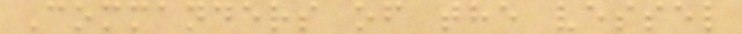Commanders of the vessel
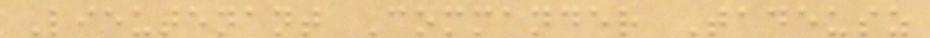Lieutenant Commander Tadeusz
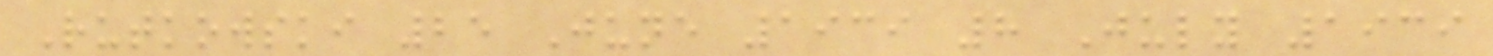Rutkowski 25 June 1939 8 July 1939
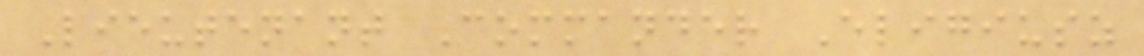Lieutenant Commander Eligiusz
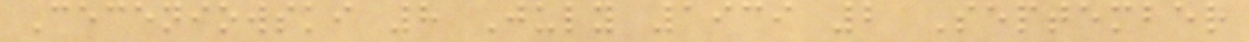Ceceniowski 8 July 1939 2 September
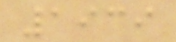1939
